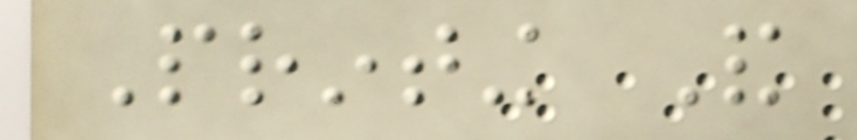Printing And
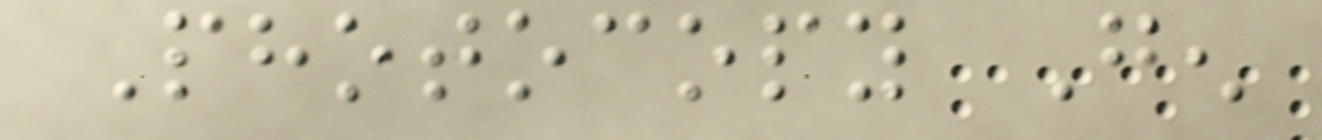Photocopy Gen
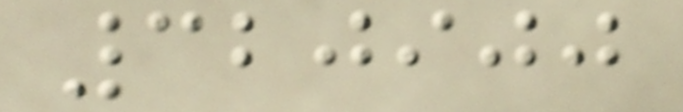320900
